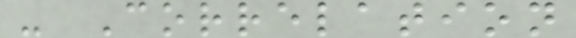- Correlation
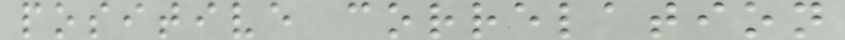positive correlation
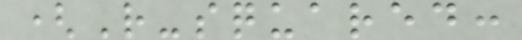(R-squared:
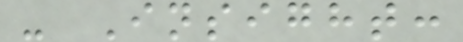- Insight:
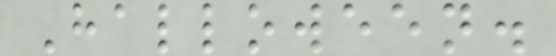Halloween.
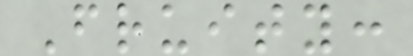Fruity:
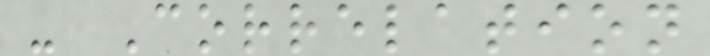- Correlation
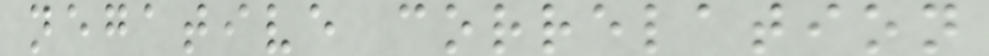negative correlation
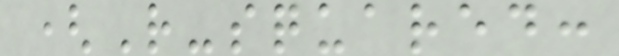(R-squared:
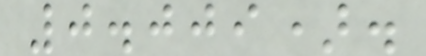0.009).
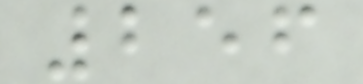256
